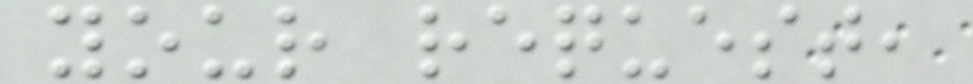your request,
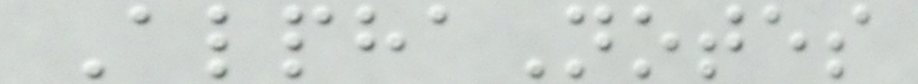AlphaNotes
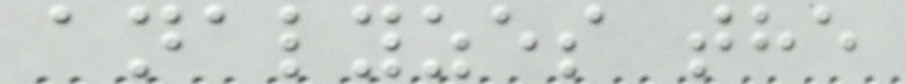analyzes the
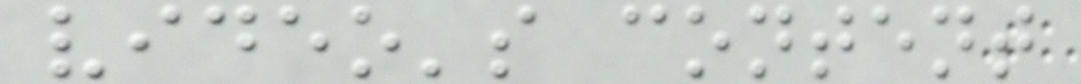video's content
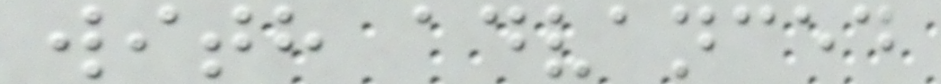with advanced
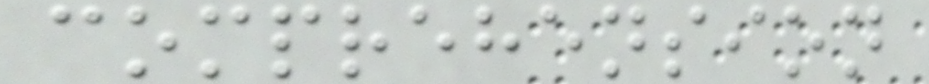comprehension
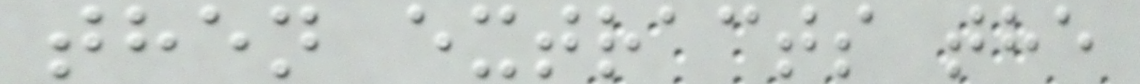then extracts the
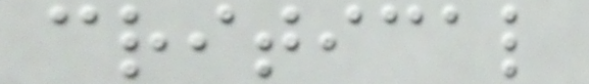critical
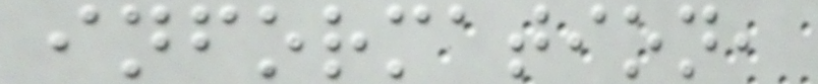information,
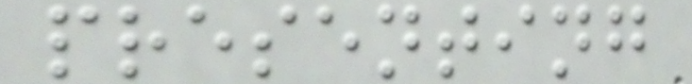presenting
